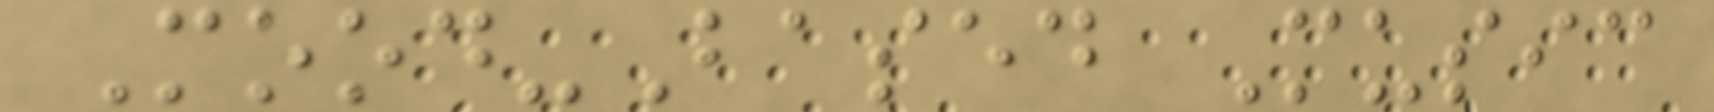Mood-Based Music
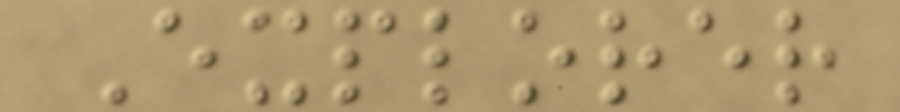Explorer
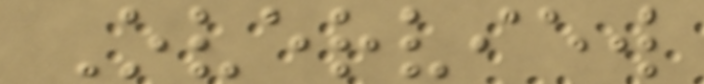Overview
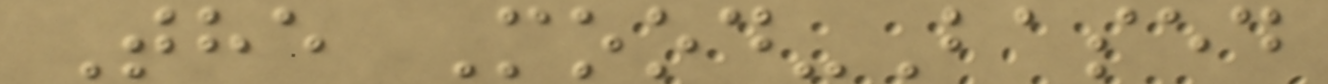The Mood-Based
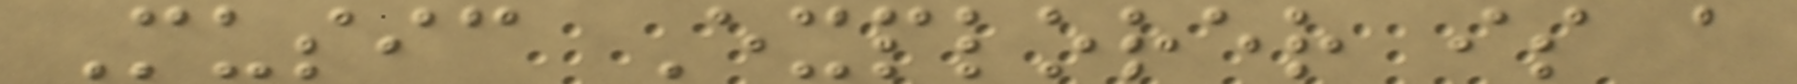Music Explorer is a
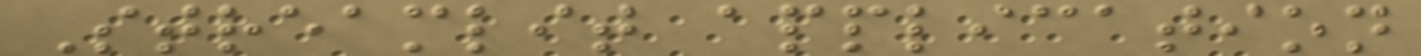Streamlit application
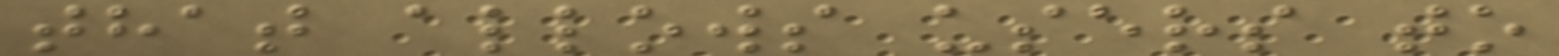that allows users to
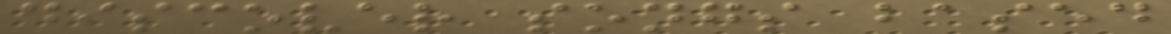discover songs based
